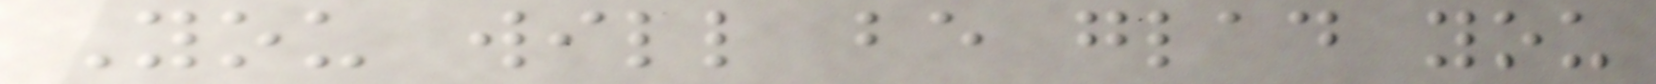You will be glad you
